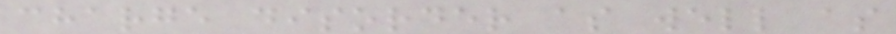charge disorder as well as
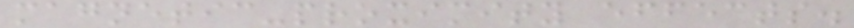magnetic-proximity effects.
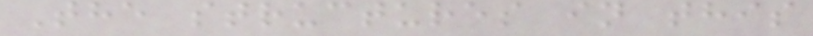The structures in this
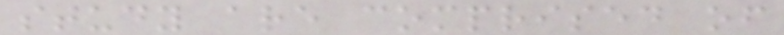study are comprised of
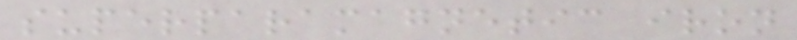superparamagnetic iron
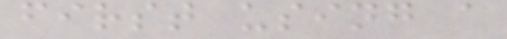first using a
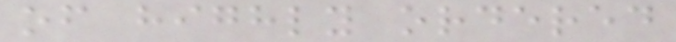of highly ordered
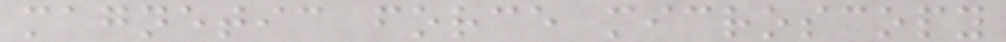magnetic force microscopy
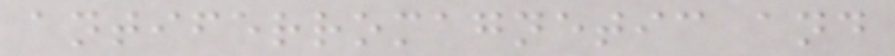antiferromagnetic and
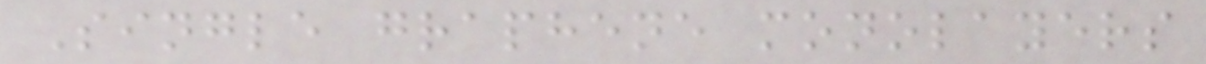Single graphene monolayers
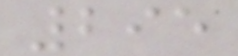295
